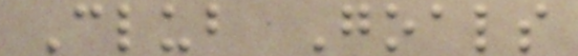Club Goals
